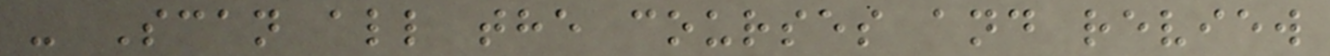- Scan all the courses and review
